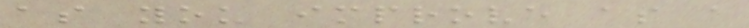as you improve as a
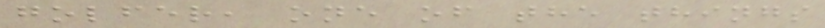golfer, one of the things
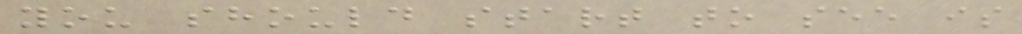you should start to see is
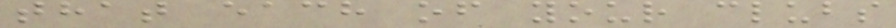that each of your clubs
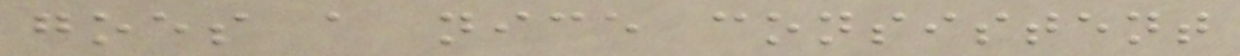goes a nice consistent
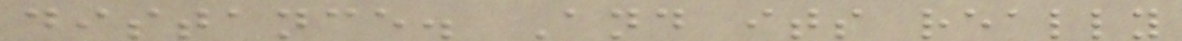distance. And its really
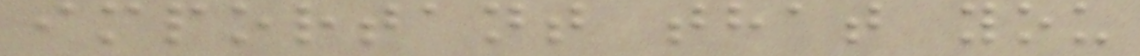important that you
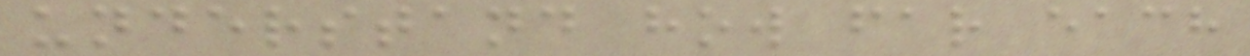understand how far each
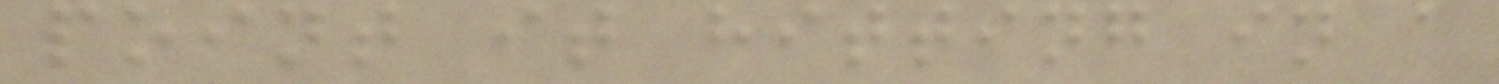point it hitting in a
